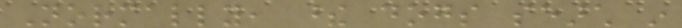Normally, these dogs search in
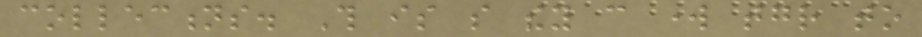collections. This is so they can work together to
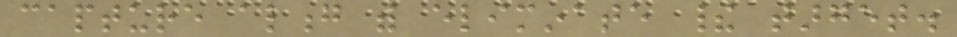capture along with eliminate their target.
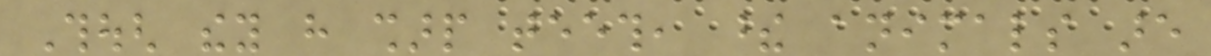Though they have sharp teeth, these animals are
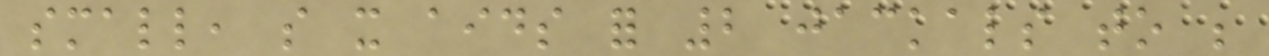small, so it aids for 2 jackals to be
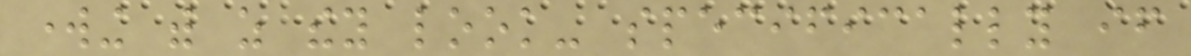working with as they look- specifically if
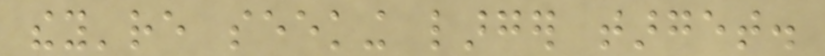they're seeking larger target.
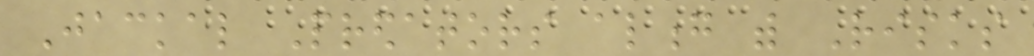Jackal Predators along with Risks
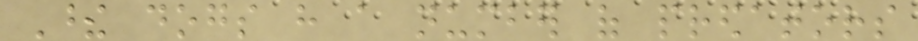These dogs have a number of predators
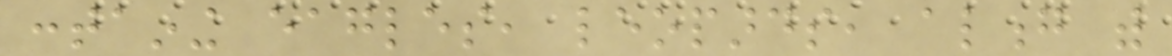containing eagles, leopards, along with
